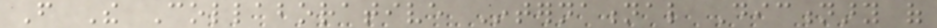From The Collaborative International Dictionary of
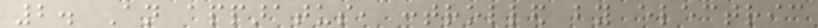2. An apparatus, controlled by electric
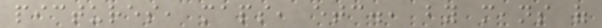pictures, maps, etc., by means of
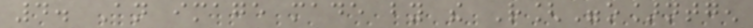4. An image made by the R["o]ntgen
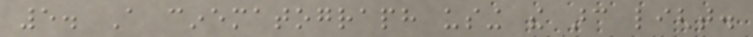5. A cinematograph using the arc light.
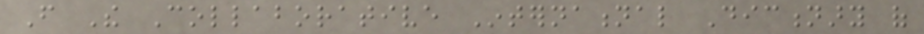From The Collaborative International Dictionary of
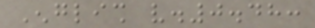English v.0.48:
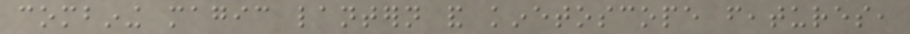combining magic lantern and kinetoscope features,
